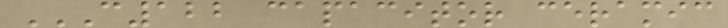C122 CAPACITOR CERAMIC
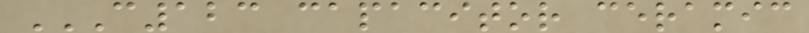C123 CAPACITOR CERAMIC
